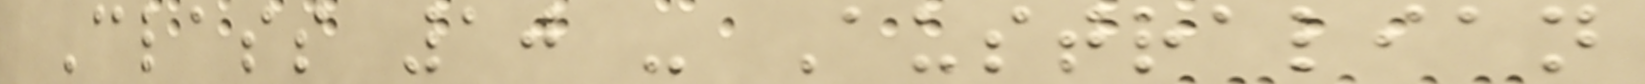Class 10 - Australian
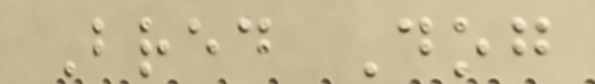Bred Dog
